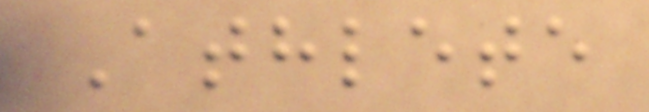Athlete
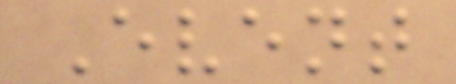Event
